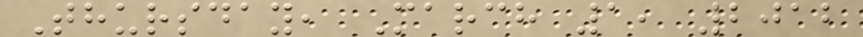Thursday, March 1, 2012
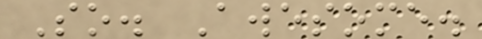So. Awesome.
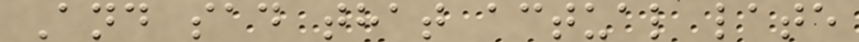And sad that actual late
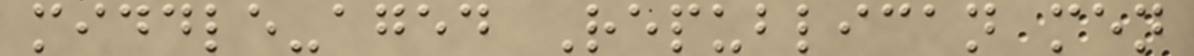middle-aged Republican men
